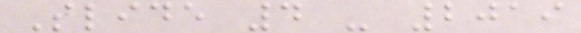Slide 4 - 2019
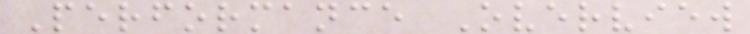Performance Overview
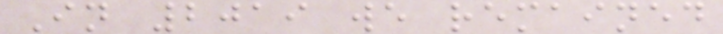In 2019 we remained
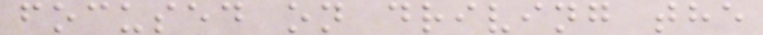focused on driving the
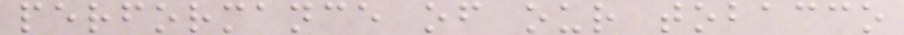performance of our tobacco
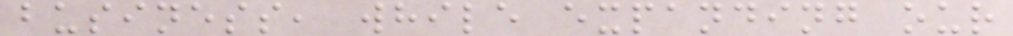business, while expanding our
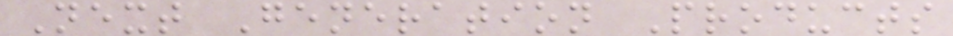Next Generation Products
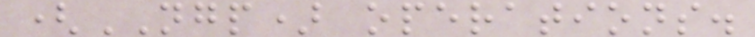(NGP) operations.
